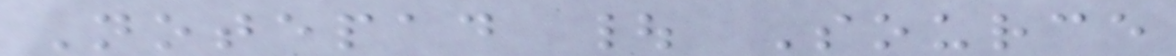Notepad | Source
